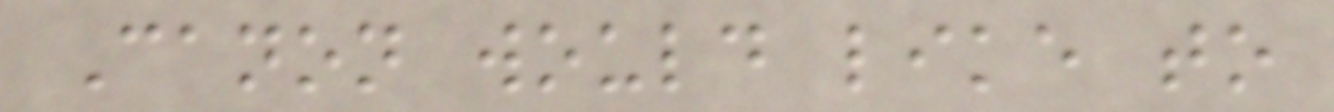Canon would like to
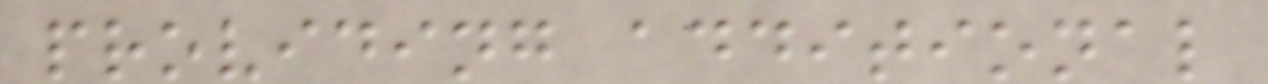providing additional
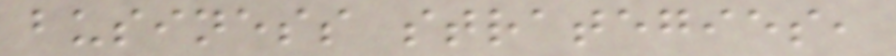business strategies,
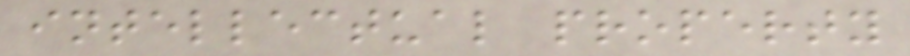intellectual property
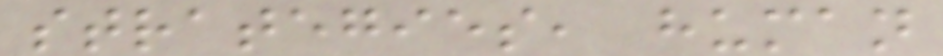strategies, human
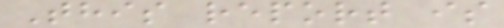This report is
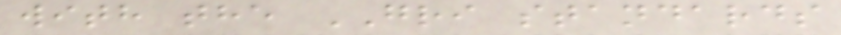with the GRI standards
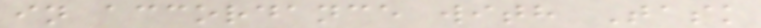in accordance with Task
